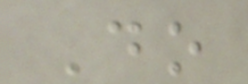Do
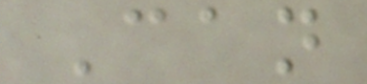Can
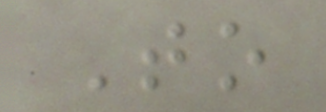To
